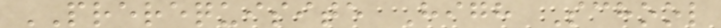PREREQUISITE High School
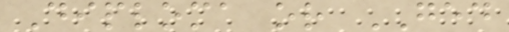Diploma or GED
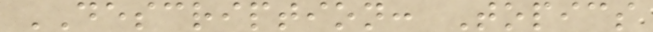DESCRIPTION: Topics
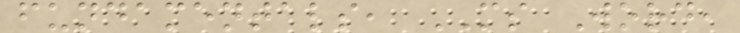fundamentals, MS Word,
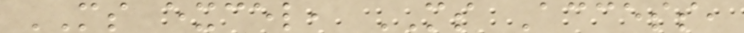MS excel, MS Access,
